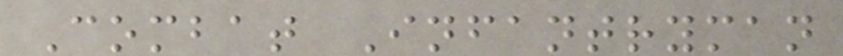Combat Infantryman
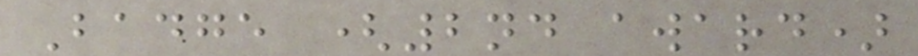Badge (2nd award)
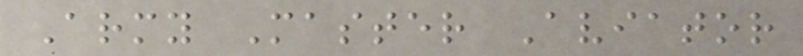Army Master Aviator
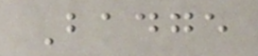Badge
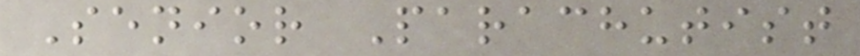Senior Parachutist
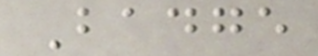Badge
